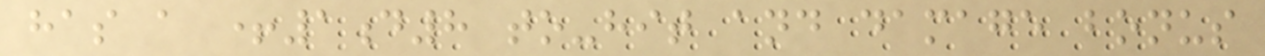has a +1d8 to-hit and damage bonus
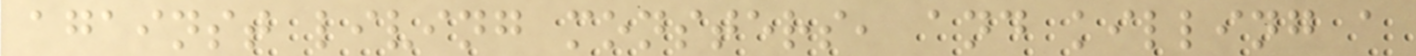against living monsters, and killing a
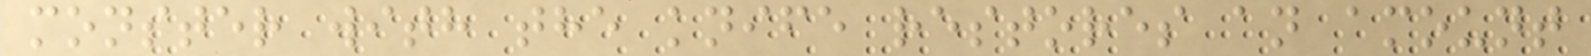monster with the knife restores an amount
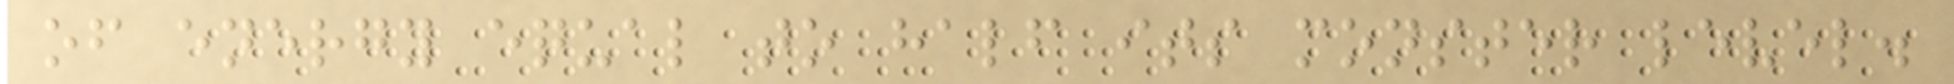of energy equal to half its monster level.
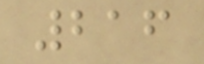216
